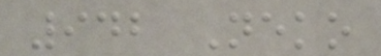942 Neko
